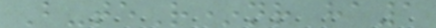B-teR*nr ha1
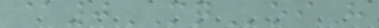@0MQoiH
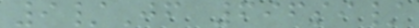9/Jf 696si/
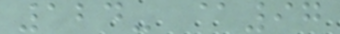124- @97
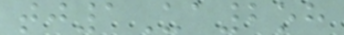tj1Ua2oh
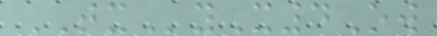TXyX4Ow
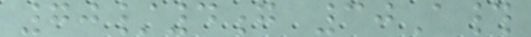70/4g 30A#
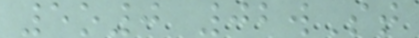5o0 02wSt
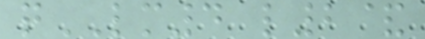qLM4 l2&
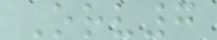Orv7
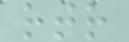rtr
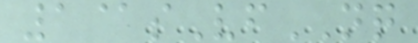1@sVfNQ
